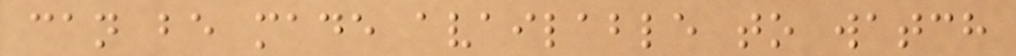can be made available to watch
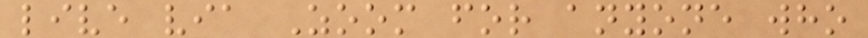live via Zoom for anyone who
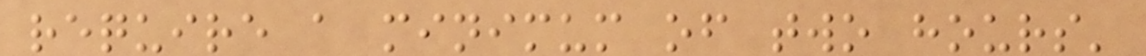require a minimum of two hours'
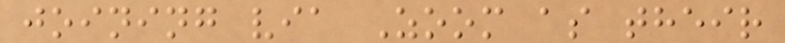joining via Zoom as their
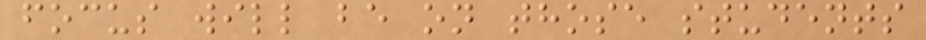focus will be on those students
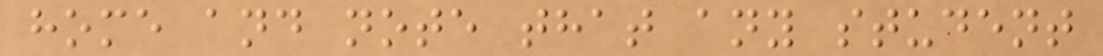home and note that any student
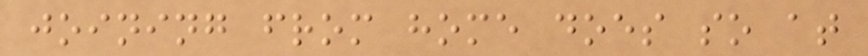joining from home does so at
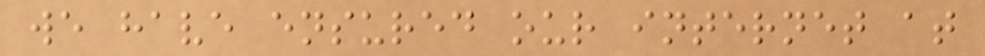we have ensured our internet at
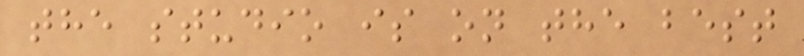the studio is on the best
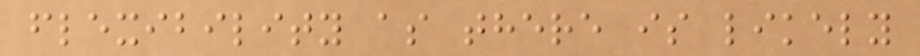flexibility as there is likely
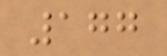177
